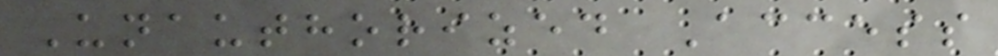Unauthorized Access
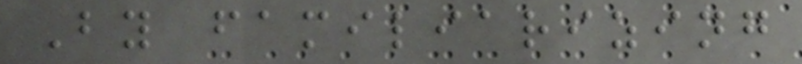By familiarizing
